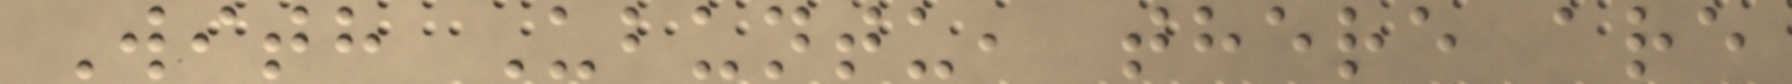With Ubuntu, there are
